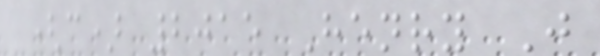(c) 2015 Henry J
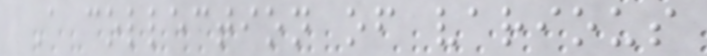A collection of various
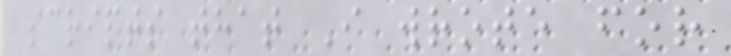scripts that I wrote for
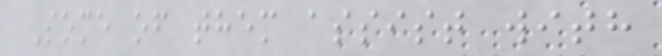Some of them assist with
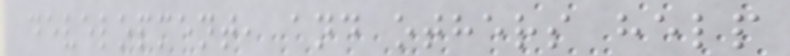development, and others help
